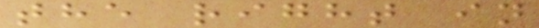the right in
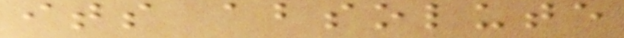its absolute
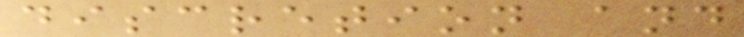discretion and
